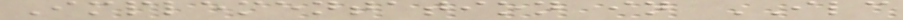Implementation in ILC
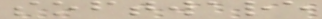software
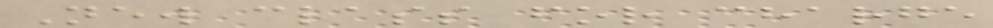New class for charge
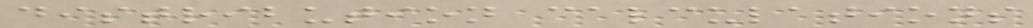distribution calculations
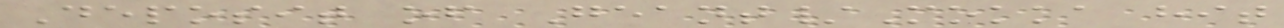Deposit of Geant/Mokka hit
